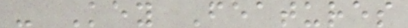- Key Features
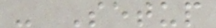- Setup
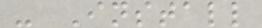- Install
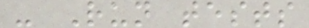- Run tests
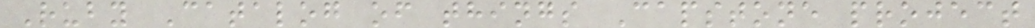Ruby Catalog of things Capstone project
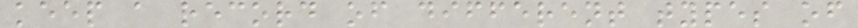keep a record of different types of
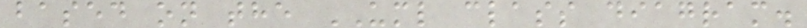based on the UML class diagram.
